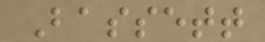Bassett
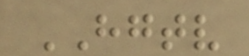HGTV
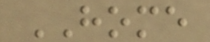HOME
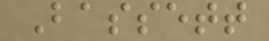Bassett
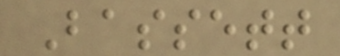Bassett
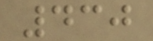430
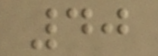40
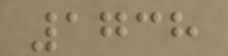1738
